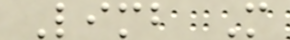Limb M
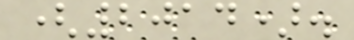(2014).
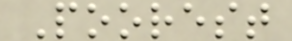Poorest
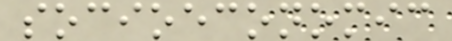socioeconomic
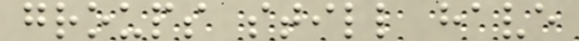groups still have
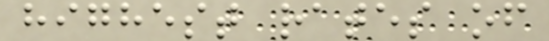highest rates of
